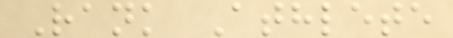Rank Athlete
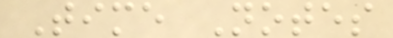Time Notes
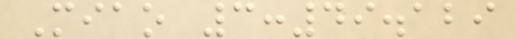Miao 3:49.129
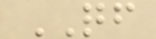QF
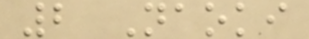2 Naoki
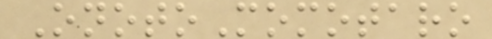OnotoMomotaro
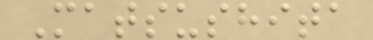Matsushita
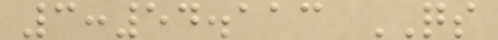3:54.113 QS
